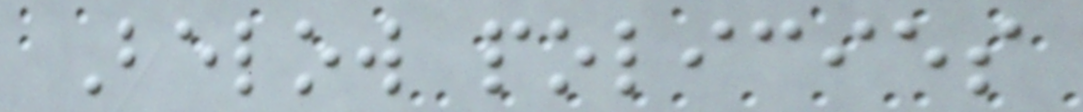Below policies
